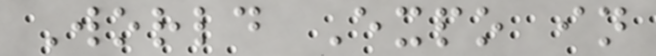World Expo in
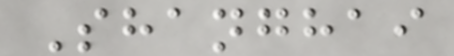Shanghai
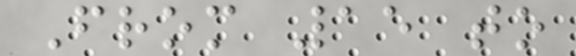From 15 to
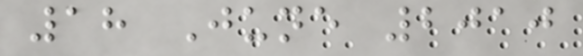18 June 2010
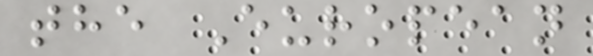the European
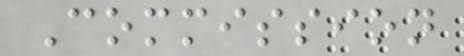Commission
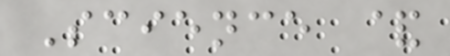Science &
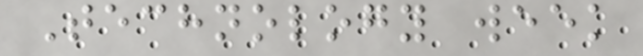Technology week
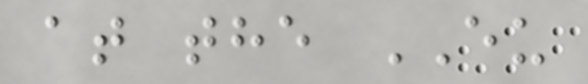at the EU
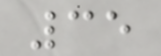35
